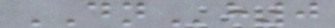DNh0
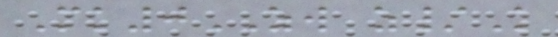Mk0ZW z/K
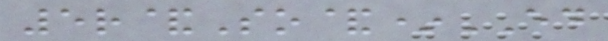5r&So&*ED
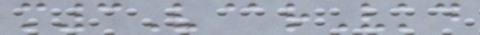m3V@rVkd
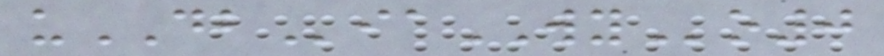uDBiaWYo0
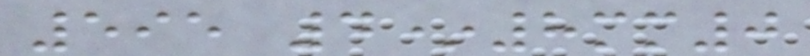595 4*8mm0
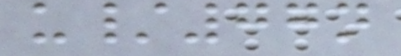u/77n
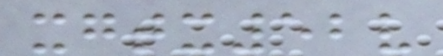xgtx52v
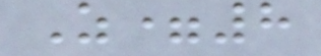Z=8
